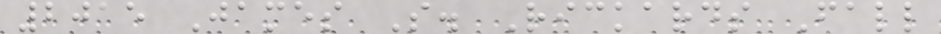2015 James S. Rickards Fall
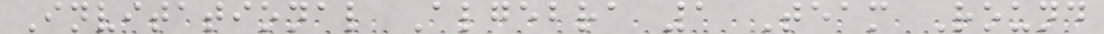Invitational Algebra 1 Team Round
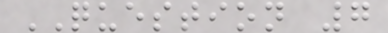QUESTION 7
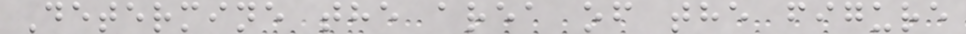Determine the area of the figure
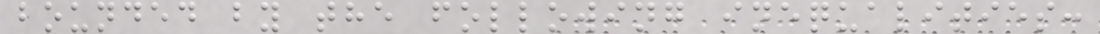bounded by the following inequalities:
